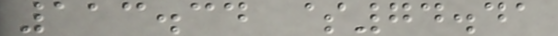113.34 $74.41
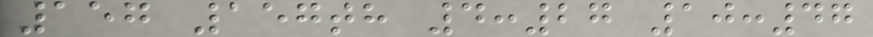157 157th 4:27 10:47
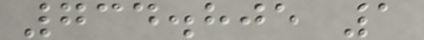734.805 1
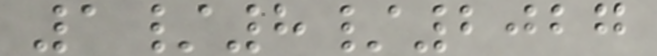1/8/2027
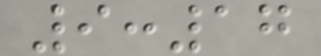9:17
